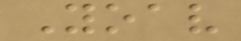Yoav
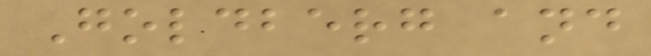Goldberg and
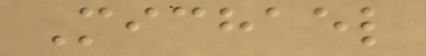Michael
